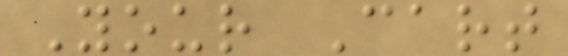Your Cart
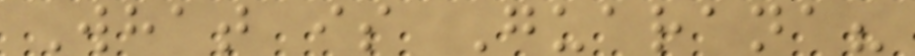What is Guarana?
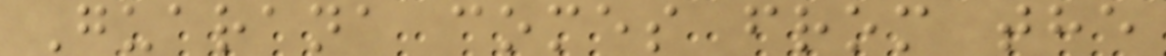Guarana comes from the
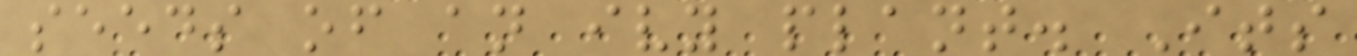seeds of an ivy plant. Its
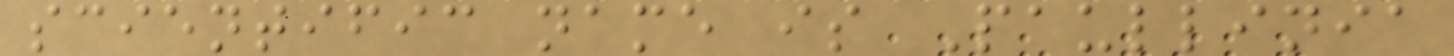scientific name is Paullinia
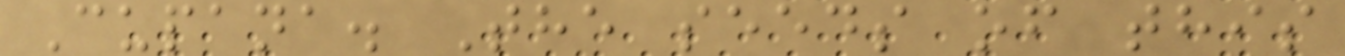Cupana. The seeds of this
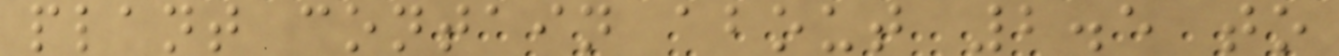plant contain about 2.5 to
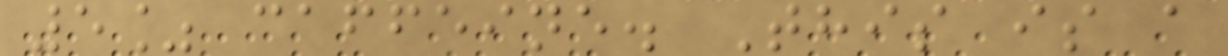5% caffeine. This is a
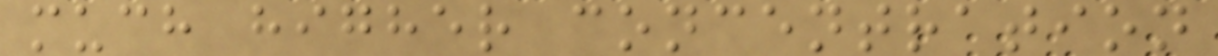much higher concentration
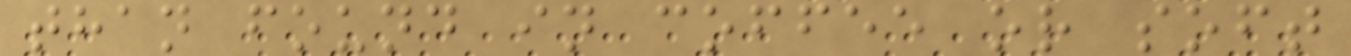than found in coffee or soft
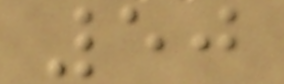50
